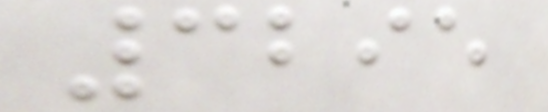3295
